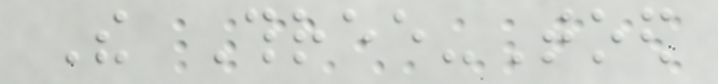The Three-Toed
